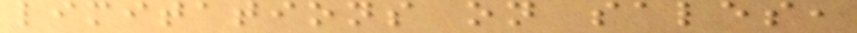limitations on sales,
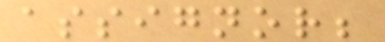assignor;
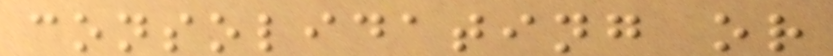consolidating or
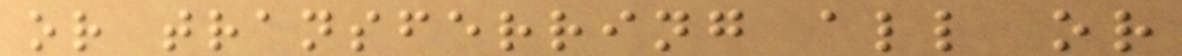or transferring all or
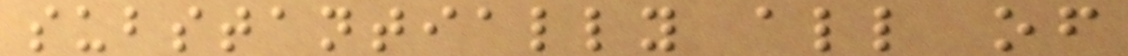substantially all of
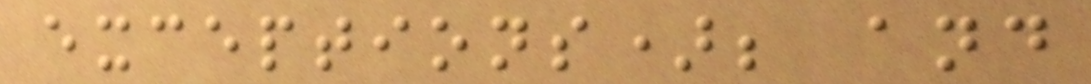exceptions); and
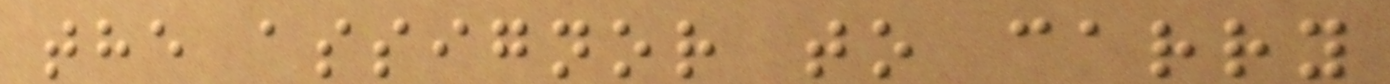the assignor to carry
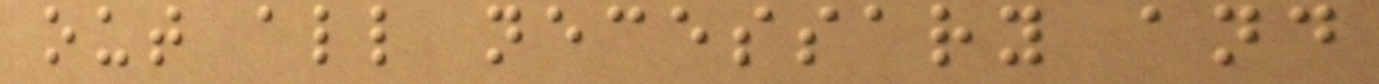out all necessary and
